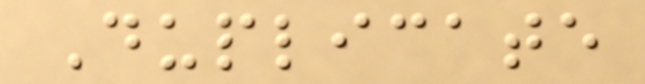Duplicate
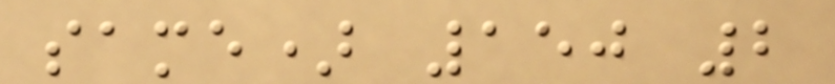same) 150 2
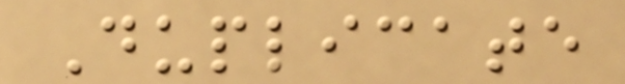Duplicate
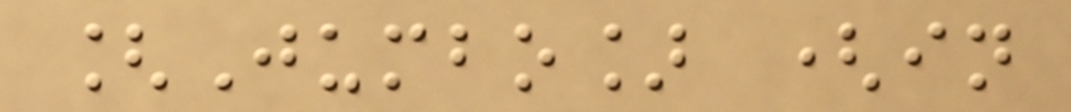[Jumbo] (in
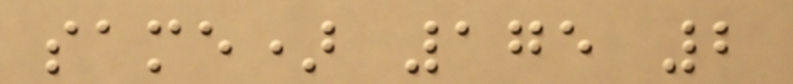same) 175 2
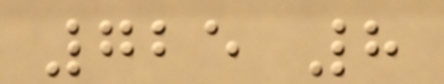725 8
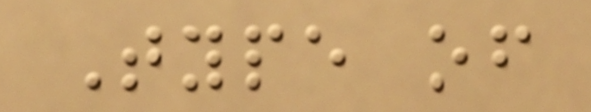Type of
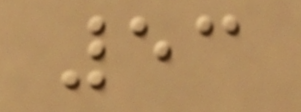53
